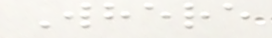Where
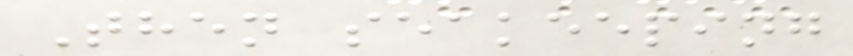Then seakeeping
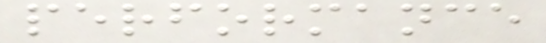performance
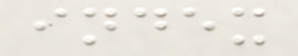index
